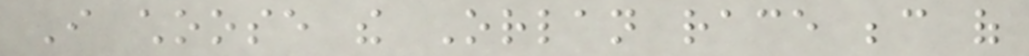I choose the Orlan race because of
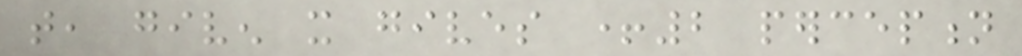that, given it gives +2 perception
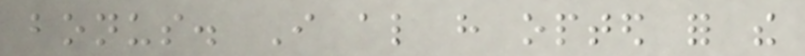bonus. I also have opted for the
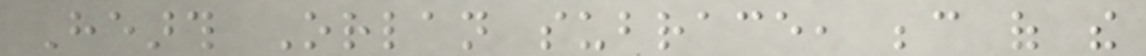Hearth Orlan subrace, because of the
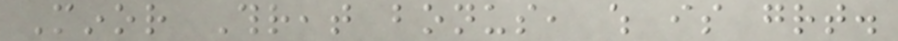Minor Threat bonus, which is great.
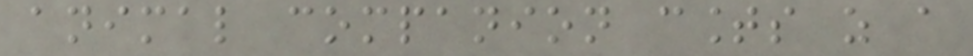animal companion counts as a
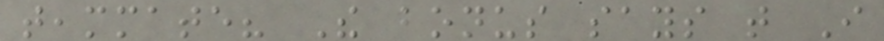teammate? The bonus says that I
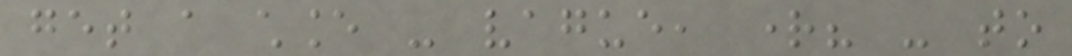get a chance - vague, right? - to
